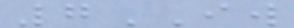7IW
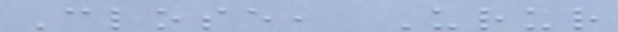Close, Urur
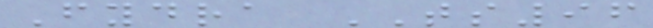Fydra TS96
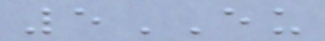5EU
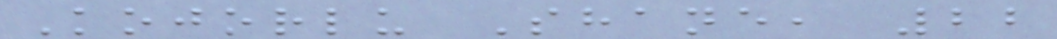Kojorlu Shane, 22
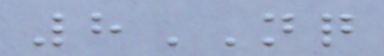8NQ
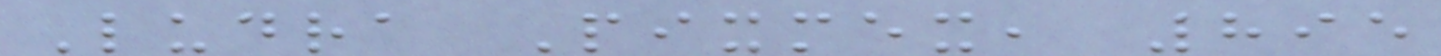Ludra Pixmex, 895
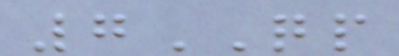7QP
